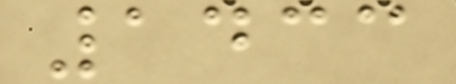1433
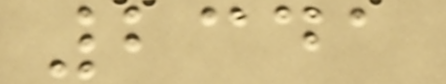2341
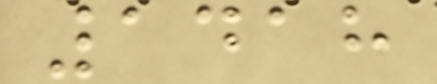1418
